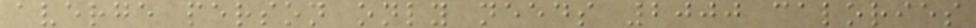averge person only needs 2000 calories
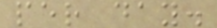per day.
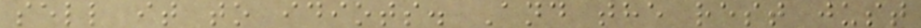sell it to idiots. And the rest just
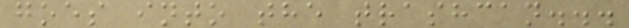goes into the trashcan...
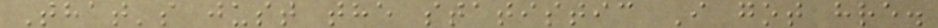That's just the statistic I got hre.
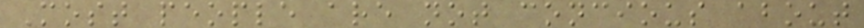Most people are not concious about
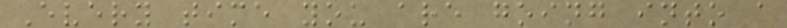Every time you are going into a
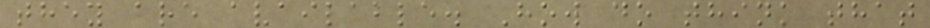they are available. How do think that
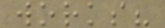works?
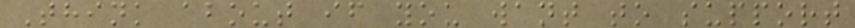Think about if you want to support
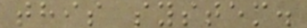this system.
